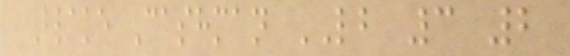Blake Cashman LB 3 2
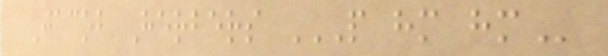Jacob Herbers P HM HM
